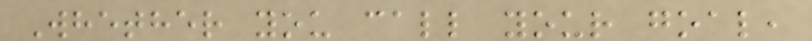Whether you call your goal,
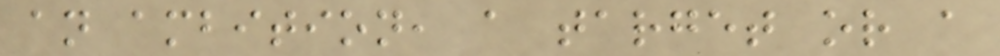an ambition, a target or a
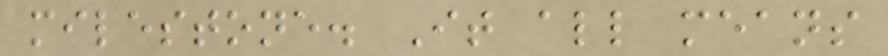milestone. It all means
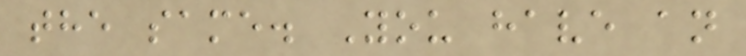the same. You have an
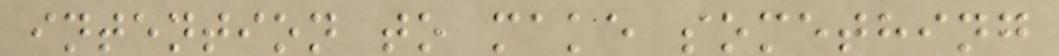intention to make something
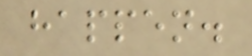happen.
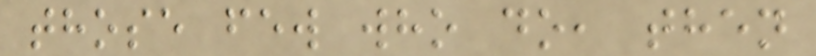those few who do, then
